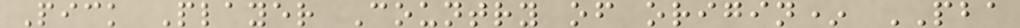Pick Player Country of origin* PBA
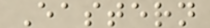Eastern
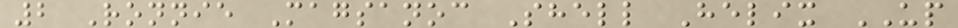2 Ronnie Magsanoc Shell Helix UP
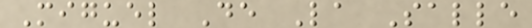Miguel De La Salle
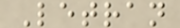Letran
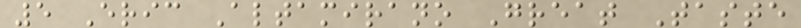5 Eric Altamirano Great Taste
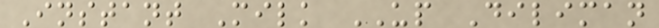Instant Milk UP Diliman
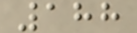188
